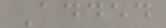Added
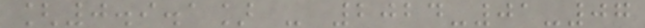[0.9.1] - 2024-01-07
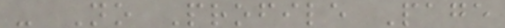- No Profile Page
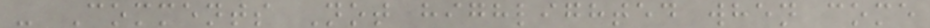- Comments Not highlighted when come
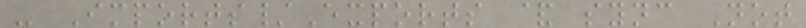- Imports/Exports & sync Not
